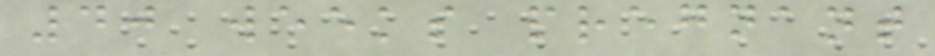40 weeks pregnant
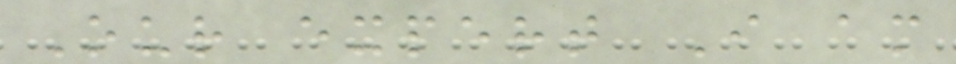Our expert I am
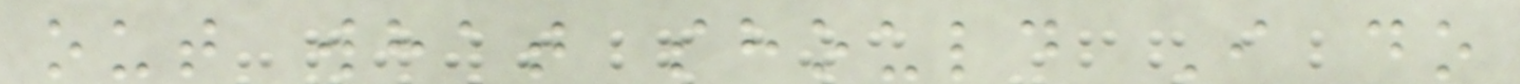out what should I do
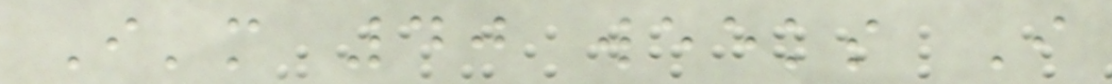I'm 40 weeks I
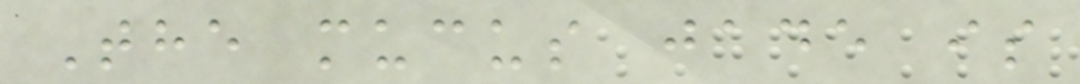The mucus jade is
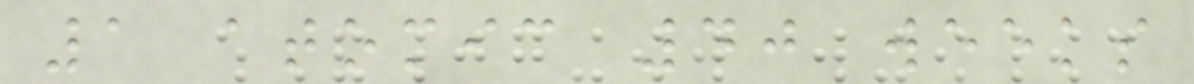1 atomic 40 weeks
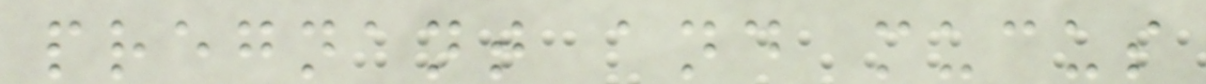pregnant and mucus
